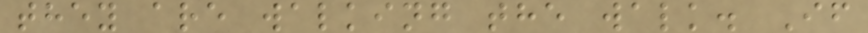they are walking the walk. If
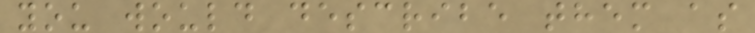you would describe them as
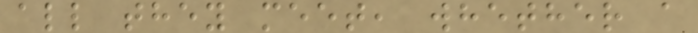all they meet, whether a
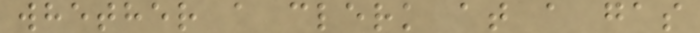whether a clerk at a gas
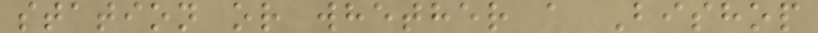station or whether a Bishop
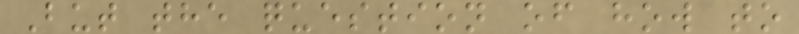But the question of how to
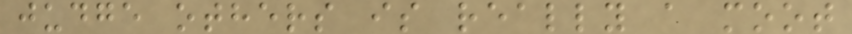judge others is really a moot
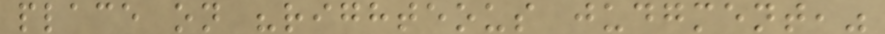place on "righteous judgment,"
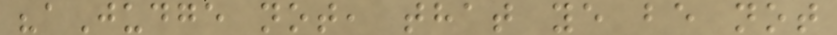"aJudge not, that ye be not
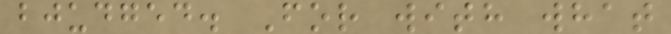bjudged. For with what
